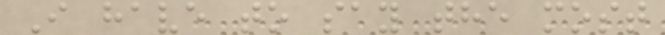I have to say the most
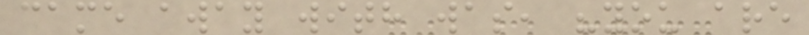came away with was, "you are
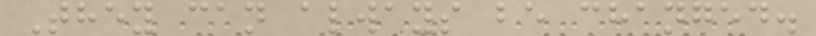They can always be changed.
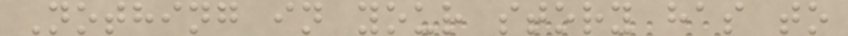Nothing in your story has to
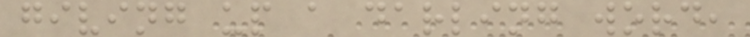giving up a darling word,
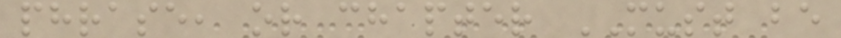phrase, or chapter MUST be
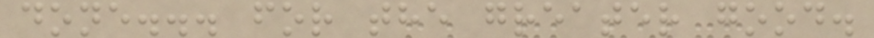done... for the greater good.
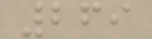269
